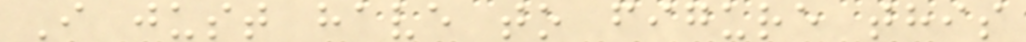I just have to figure this
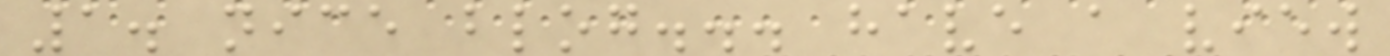1. nice blog... have a view
